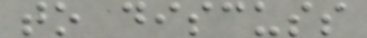to discuss
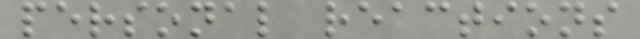personal reactions
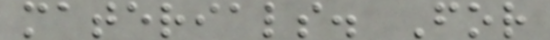materials. For
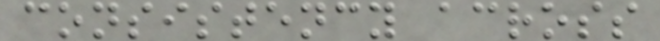consistency across
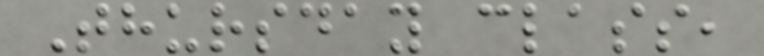Thursday class,
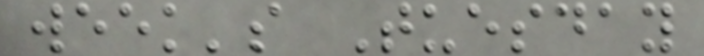week's Tuesday
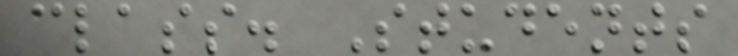class. Students
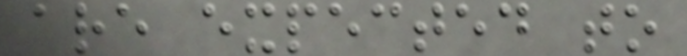are expected to
